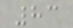83
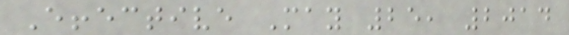Effective May 25, 2014
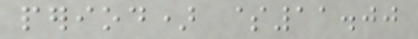period) $11.00
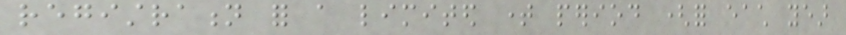registration for a limited time period (for each year
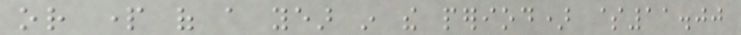or part of a year in the period) $11.00
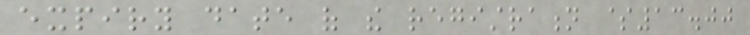expiry date of the registration $13.00
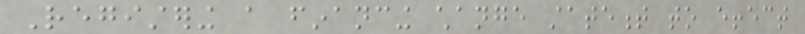Registering a financing change statement to effect
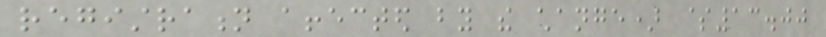registration affected by the change) $13.00
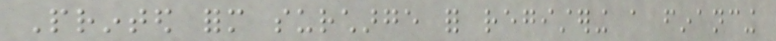Printed form surcharge for registering a financing
